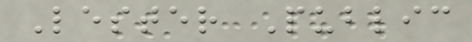Lester Public
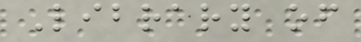Library of
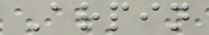Arpin
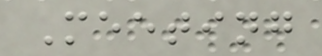Meeting
